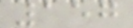157
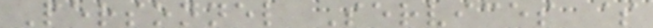Personnel Services $
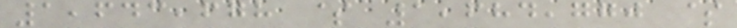1,643,678 $ 1,684,770 $
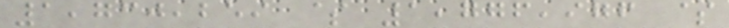1,730,259 $ 1,776,976 $
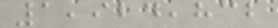1,924,832
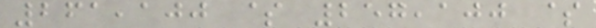261,100 $ 257,100 $
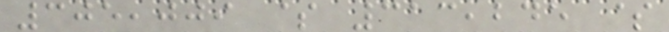305,009 $ 313,245 $
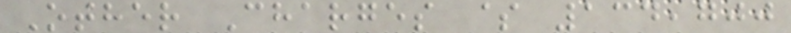Other Charges $ 134,700
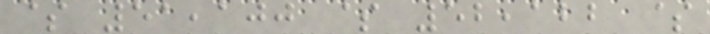$ 51,100 $ 52,122 $
